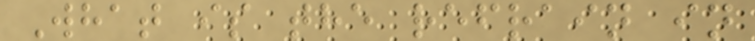What is the refrain in
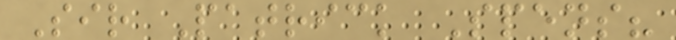Sir Patrick Spens?
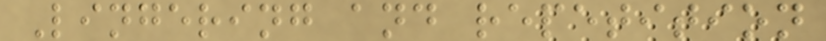Lingering and repetition
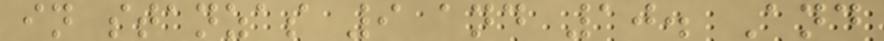in stanzas 9 and 10. And
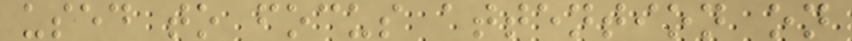used to focus attention on
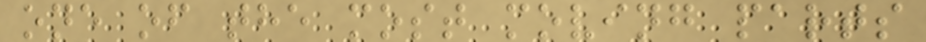one of the most moving parts
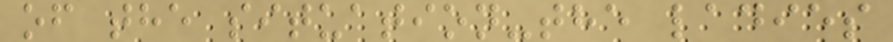of the situation-the ladies
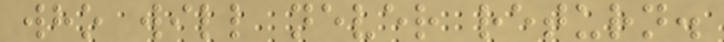who will never return.
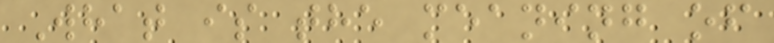What is the meaning of
